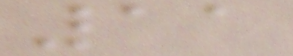11
